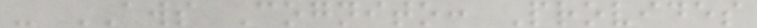- AWS Cognito: Provides
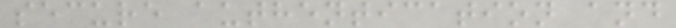secure authentication and
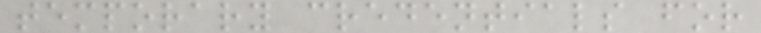temporary credentials for
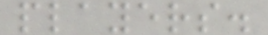players.
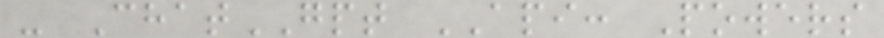- ChatGPT API: Powers
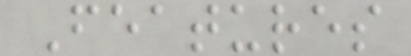Features
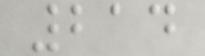214
